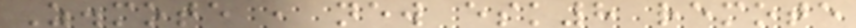Z.mote , new esk8 remote
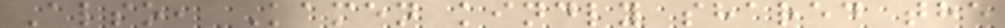Also, Kamen kindly shared the
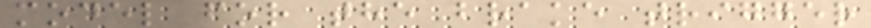model for the brake trigger
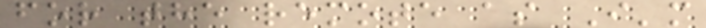for the remote as I'm
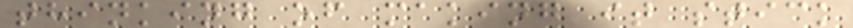thinking of making it stick
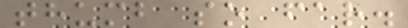thumb so far.
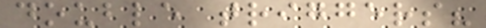double triggers?
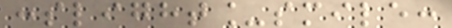:slight_smile:
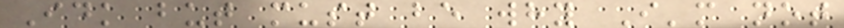Idk but must be why I'm not
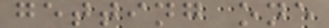getting one
